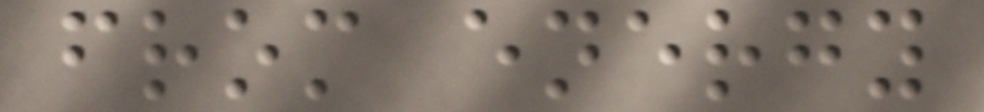from energy
